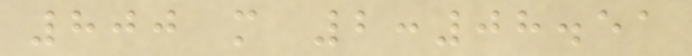800 m 2:08.51
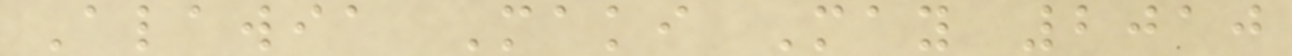Alawia Maki May 2010
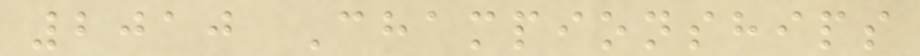2010 Championships
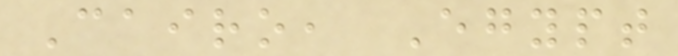Cairo, Egypt
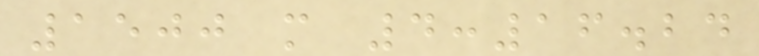1500 m 4:16.24
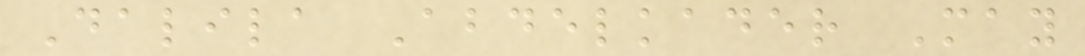Dalila Abdelkader May
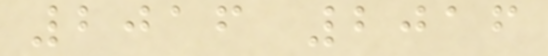2016 2016
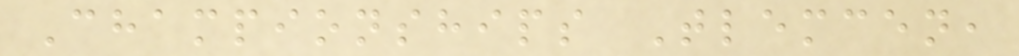Championships Tlemcen,
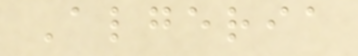Algeria
